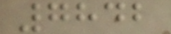7842
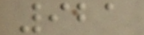921
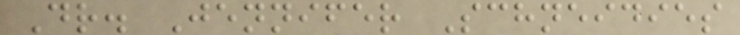Dr. Jennifer Schneidies
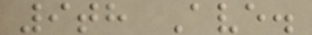9th Ave.
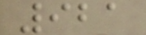921
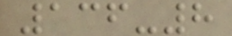136-8
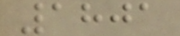1801
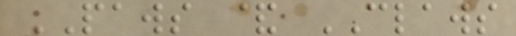PAWS & CLAWS
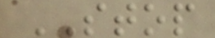STOP
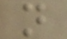n
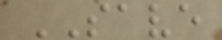SAVE
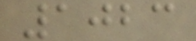1023
